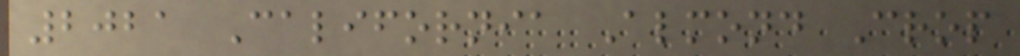2021 California Almond Crop
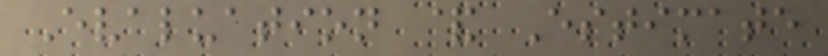Evaluation & Estimate
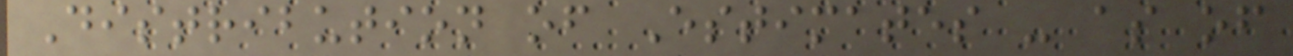Distribution of Estimates - as of
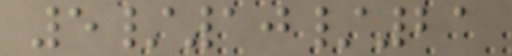5/10/21
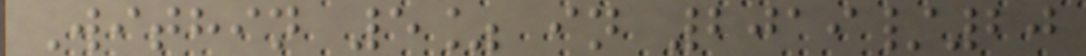Within 5% in 2019/20
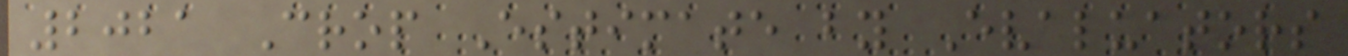2021 Crop Estimate by Evaluators
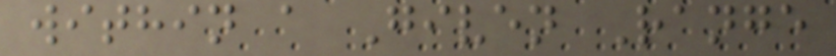within a Given Range
